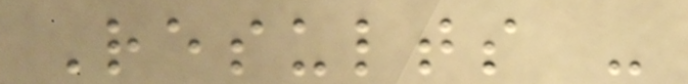Results -
